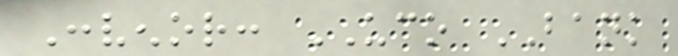Convenor: UCO BANK
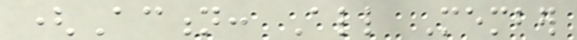(Action: All Member
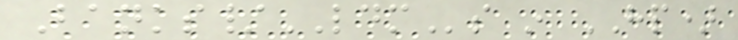Banks/LDMs in HP)
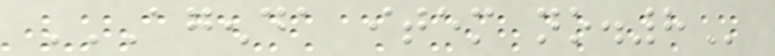AGENDA ITEM NO.8
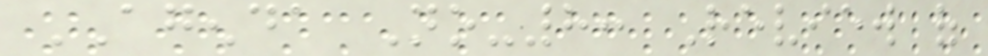AGENDA No-8: Review of
